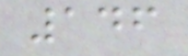146
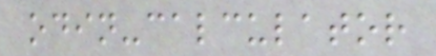odin-calculator
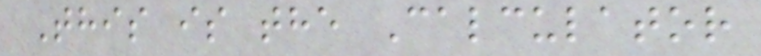This is the Calculator
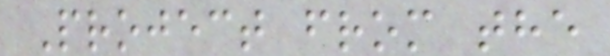Project from the
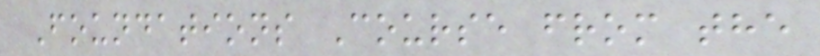Foundations Course from the
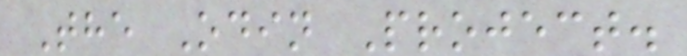The Odin Project.
